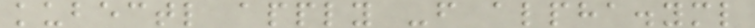kubectl apply -f alpha.yml
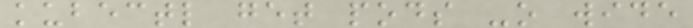kubectl get pods -o wide
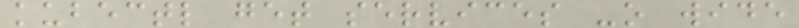kubectl get services -o wide
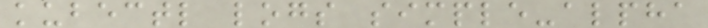kubectl logs simple-alpha
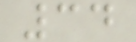34
